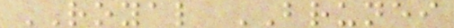ROYAL BRUNEI
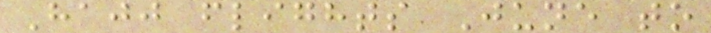Hajj flights June to
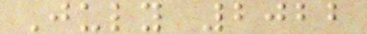July 2022
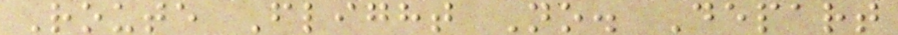Route Flight No. Depart
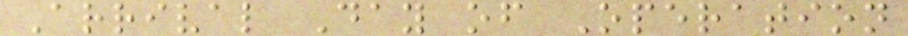Arrival Day of Operation
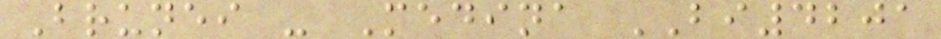Brunei - Medina BI4201
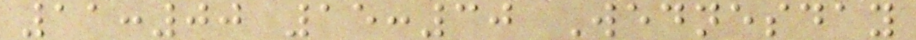11:00 15:30 Wednesday
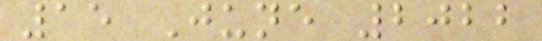15 June 2022
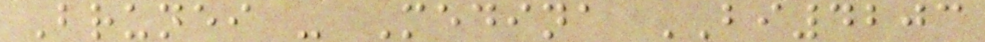Brunei - Medina BI4203
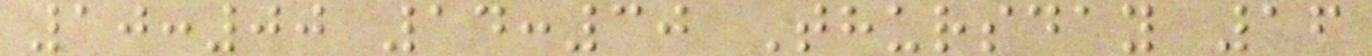10:00 14:30 Thursday 16
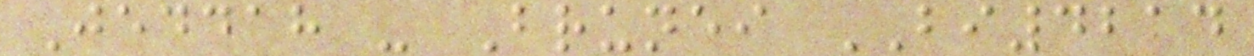Jeddah - Brunei BI4214
